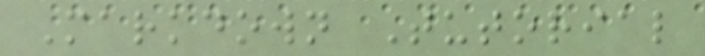Markdown Tutorial
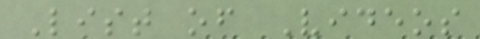List of Videos
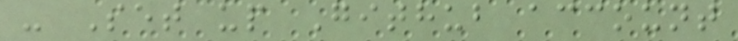- Set up Github account
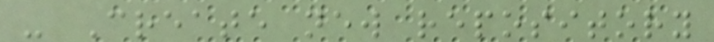- Create new repository
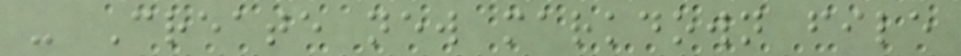- Create new markdown file
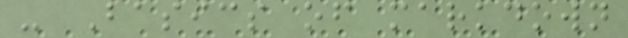- Basics of markdown
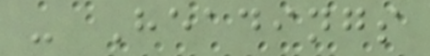- Headings
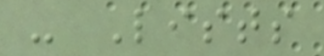- Lists
